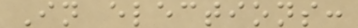In elections:
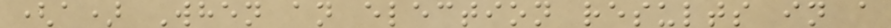(a) When an election results in a
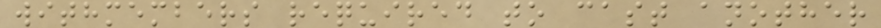withmembers required to cast another
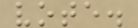vote.
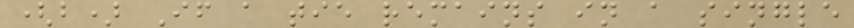(b) If a tie remains in a single
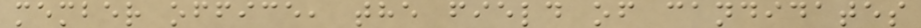member office, the field of candidates
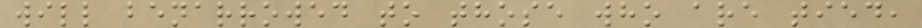will benarrowed to those who are tied,
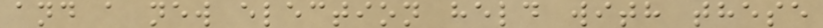and a new election held with these
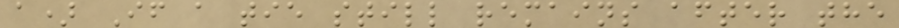a) If a tie still remains after the
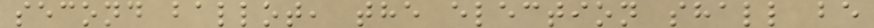second ballot, the election shall be
